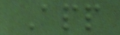App
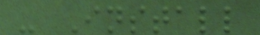- Install
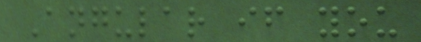Angular if you
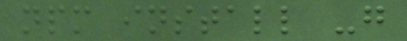npm install -g
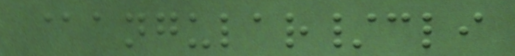@angular/cli
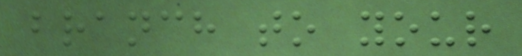branch to your
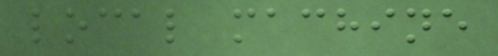local machine
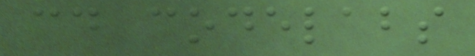cd codelabs
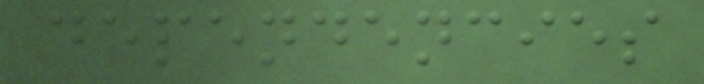dependencies
